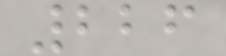226
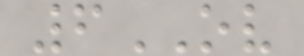6OV
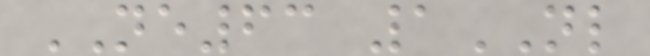NE63 1NL
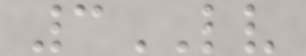3LV
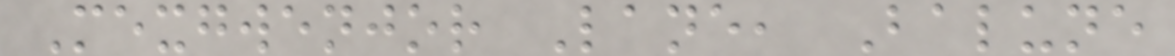Mexgwenjor Lane, Balune
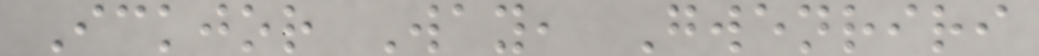Ickjor Way, Gwenriri
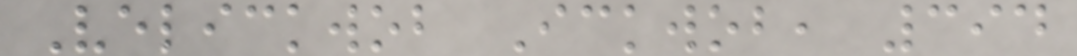Velickwob Ickwob, 394
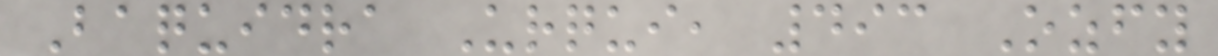Baquidra Urqui, 493 Ozfy
